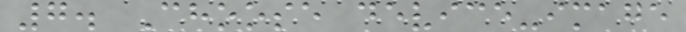7. Choose device-image
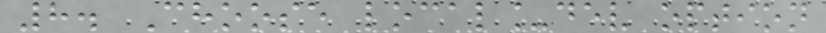8. Choose local_dev option
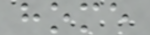home
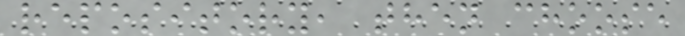repository, then choose
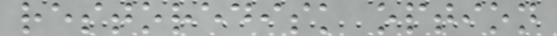restoredisk option
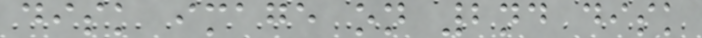disk image on 2nd disk
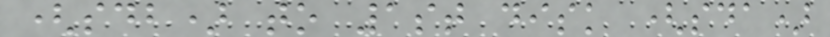(sdb) to 1st disk (sda)
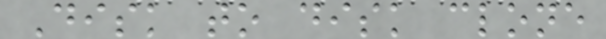Disk to disk clone
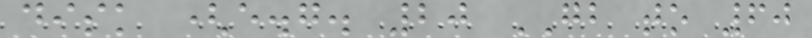disk (e.g. 20 GB to 60
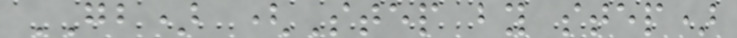GB) (Step by step)
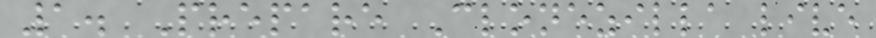1. Prepare Clonezilla live
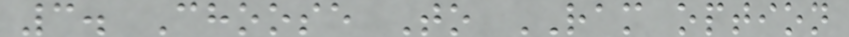3. Choose To RAM option
